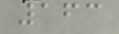163
